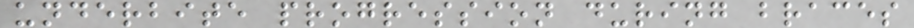underbite progression during braces
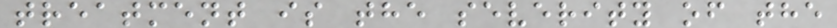treatment is the severity of the
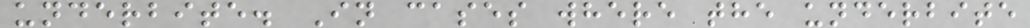underbite. In cases where the underbite
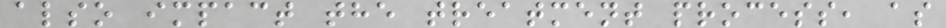also impact the treatment process, as
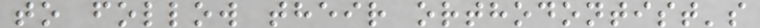to follow their orthodontist's
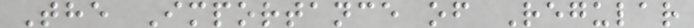The Importance of Regular
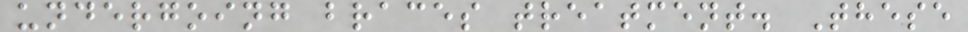undergoing braces treatment. These
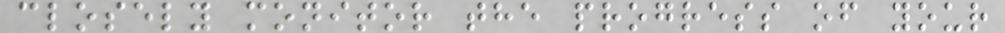closely monitor the progress of your
